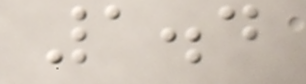1.4
